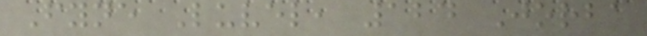Fyne Luvel, 124 Jorba
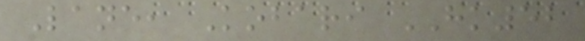Lane, Kobari HK52
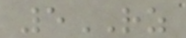5RZ
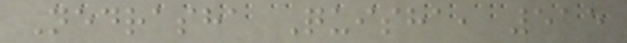Nedrasha Quisha, 515
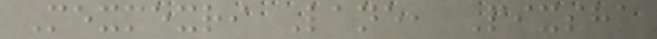Mexmexri Lane, Pixsha
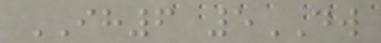IH6 5DW
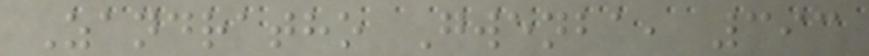Zandratho Gwenba, 393
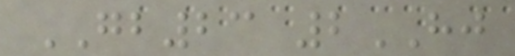GB23 2HJ
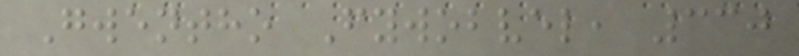Gwentho Fywobvel, 330
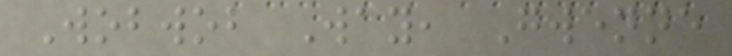Wobwob Way, Gwenne
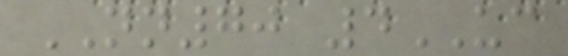NN70 4UC
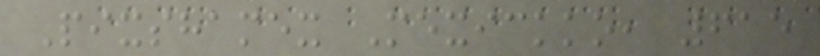Pixshamex Mexickko, 615
